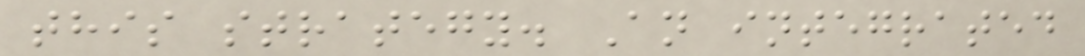this strategy. An integrated
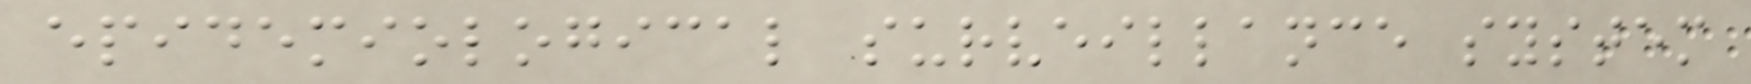epidemiological surveillance system
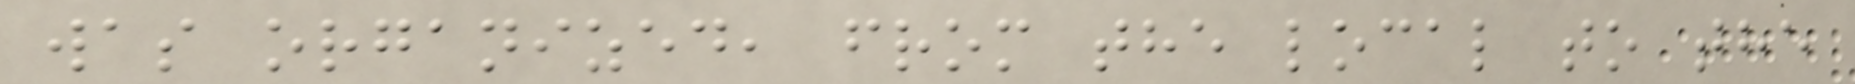was organized, from the local to the
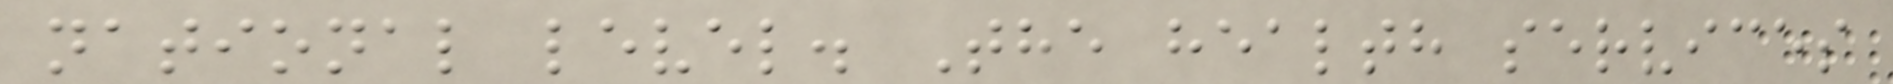national level. The health services
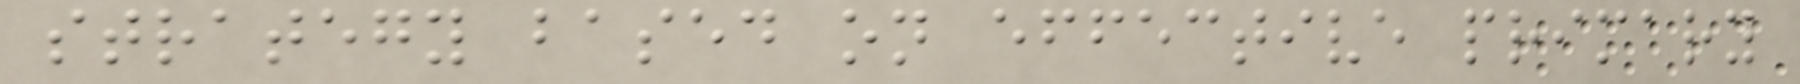strategy based on effective primary
